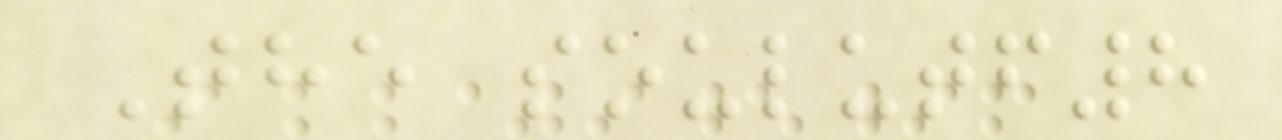The soulutf8
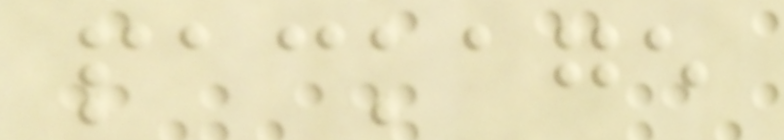package
